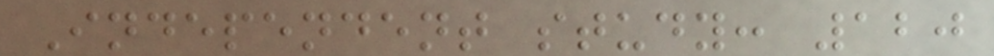Independent study: 120
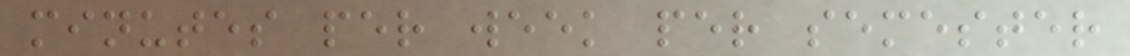minutes per week per semester
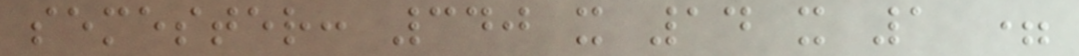semester: 340 x 14 x 1 =
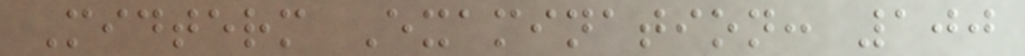Midterm Examination: 100
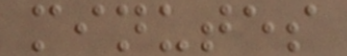minutes
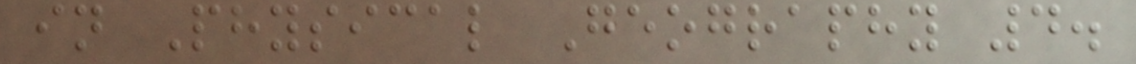in Physical Geography 4.
